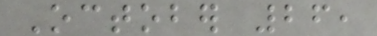October 26,
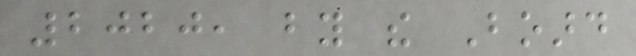2020, by the Board
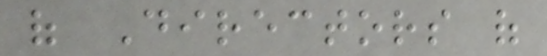of Directors of
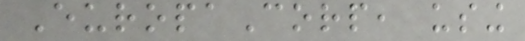EuropaCorp, using
